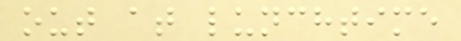out at lunchtime
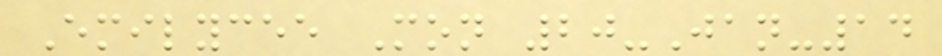Emilycee Mon 20-Jan-14
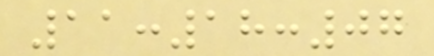11:18:07
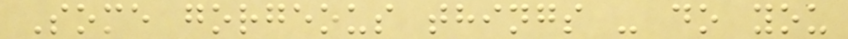Some gorgeous things - do you
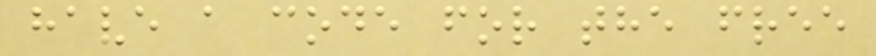have a code for the free
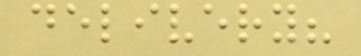delivery?
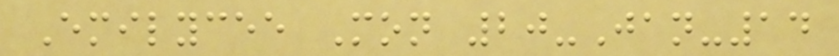Emilycee Mon 20-Jan-14
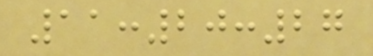11:20:27
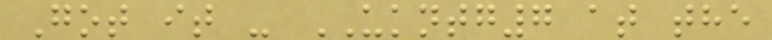Got it - UKNTG7 at the
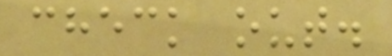check out.
